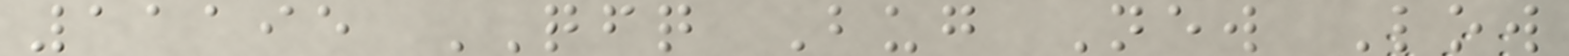11195 QFQ Bug New Low
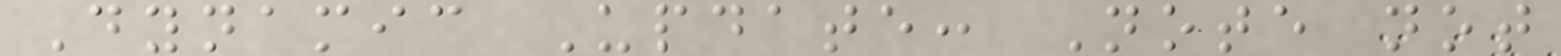Dynamic Update: Note not
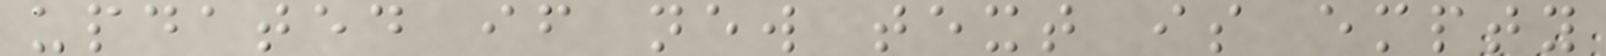updated if new text is empty
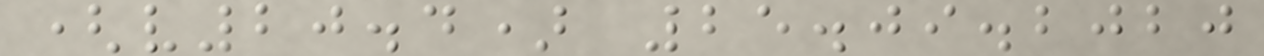(v20.4) 25.09.2020
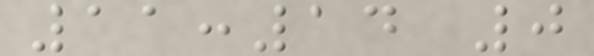11:14 0
